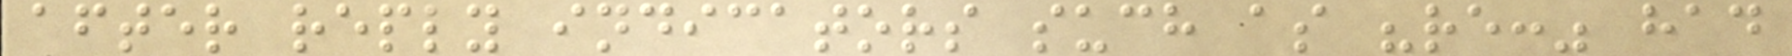after reply indicators such as "re:" had
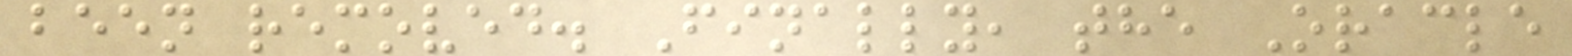been removed. Finally, the Oracle
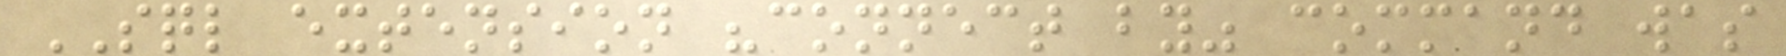SQL extension "connect by" command was
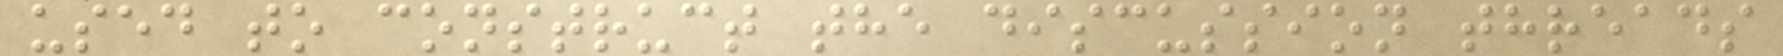used to construct the discussion threads
